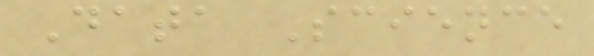Data Science
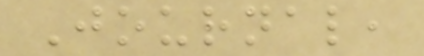Journal,
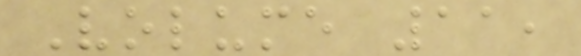Volume 11,
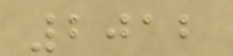2012
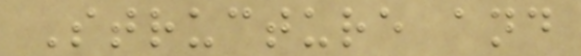Structure and
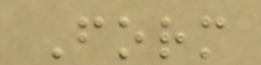Form
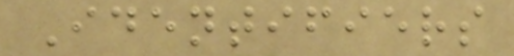Identifiers
